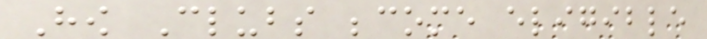How Clubs become eligible
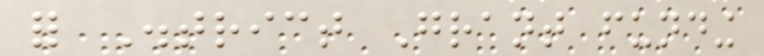for District Grant funding
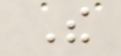The
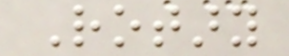Rotary
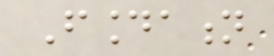Foundation
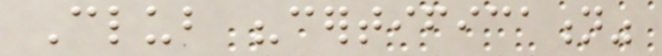Club "certification"
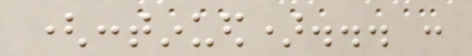(continued)... :
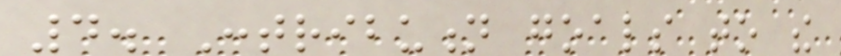4. Contribution goals to the
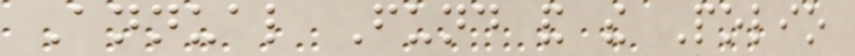Annual Fund and the Polio
